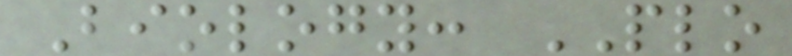Biology: PLO
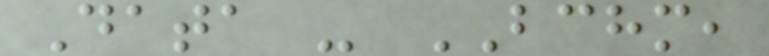Data - BCHM,
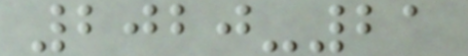2020-21
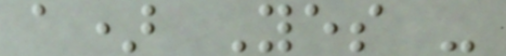a) Yes -
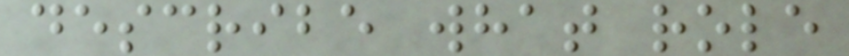describe what role
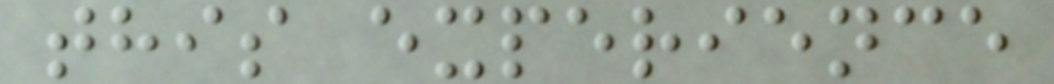this experience
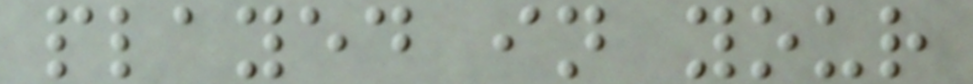played in your
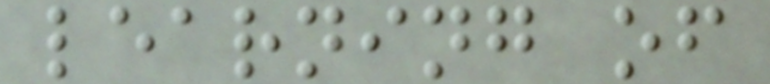learning of
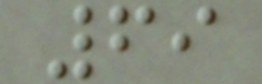69
